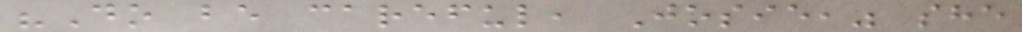"Do be careful, Josie," she
